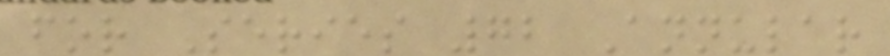for Series 72 Annular
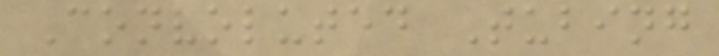Convoluted Tubing
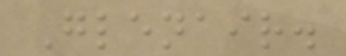Glenair.
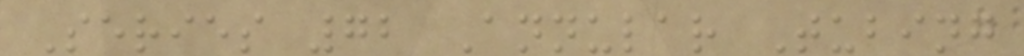Series 72 Annular Tubing
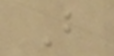B
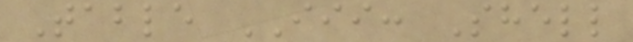Table III: Shell
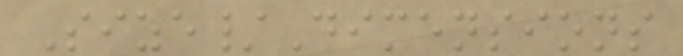Size/Dimensions
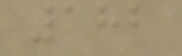182
